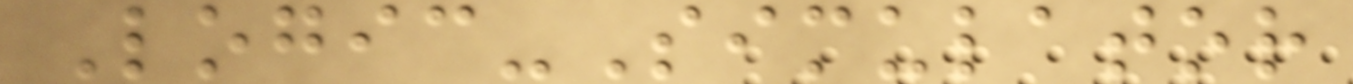Logic-Simulator
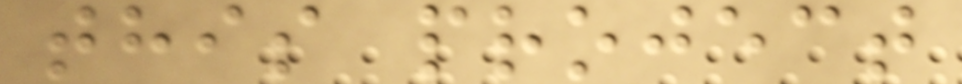this project
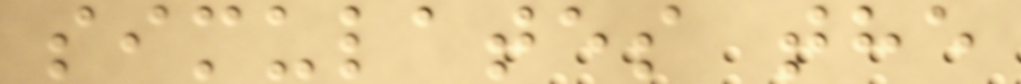simulates the
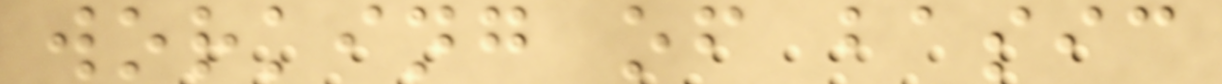working of basic
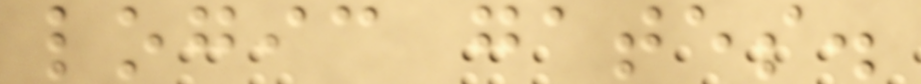logic gates.
